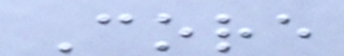Core
